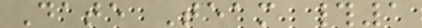Date Team #1
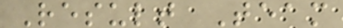Result Team
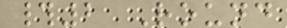#2 Round
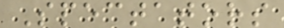Spectators
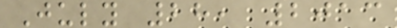July 28, 2013
